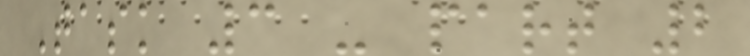Task 3 - part 2
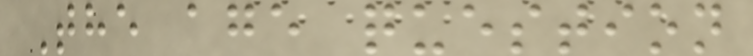The age question
